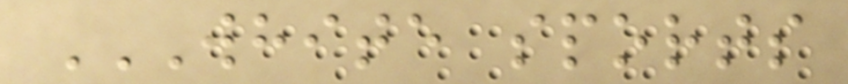WHITE SPORTS
